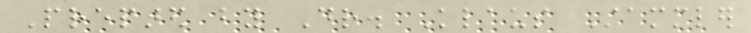Prepared by Dr. Klaus Stammler
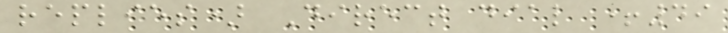replies) Direct dial +49
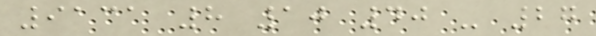9131 8 10 40 - 27
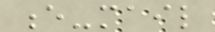e-mail
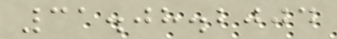31.08.2004
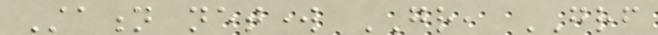Station network GR, GRF
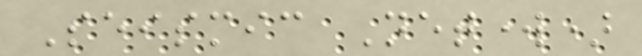Seismic Network)
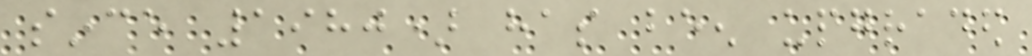since 1980) has been upgraded
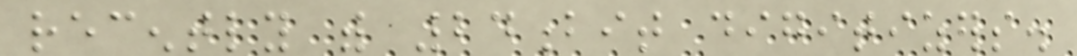recently with 24bit digitizers.
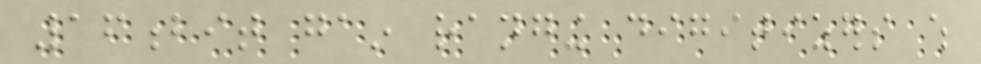16bit gain ranging digitizers which
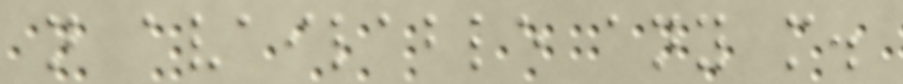not available any more.
